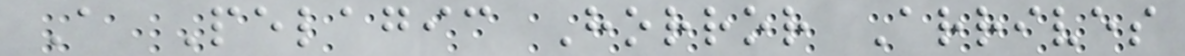A Pelagic Horror Arrives
